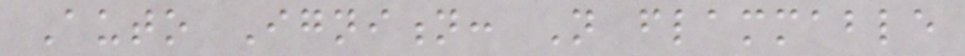Auto Ignition: Not flammable
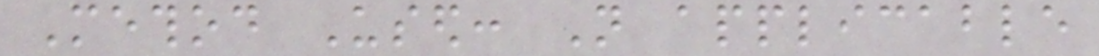Method Used: Not applicable
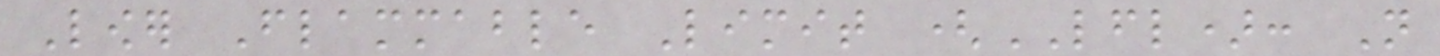Lower Flammable Limit (LFL): Not
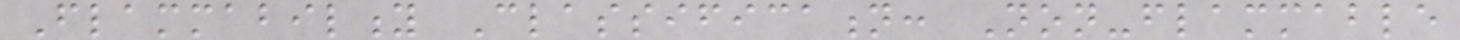Flammability Classification: Non-flammable
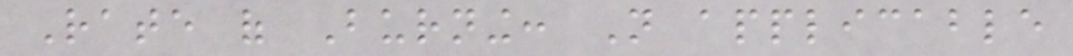Rate of Burning: Not applicable
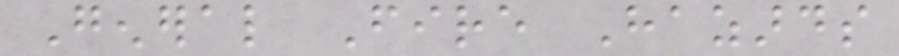General Fire Hazards
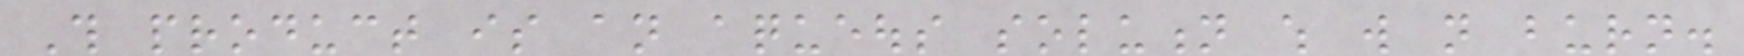This product is an aqueous solution which will not burn.
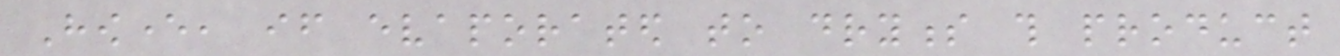However, if evaporated to dryness this product
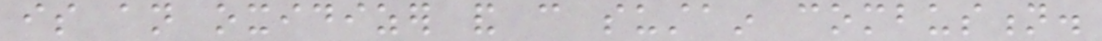is an oxidizer and can sustain combustion.
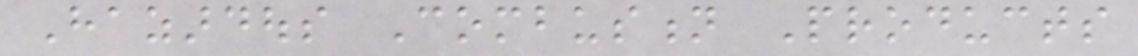Hazardous Combustion Products
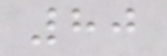80
